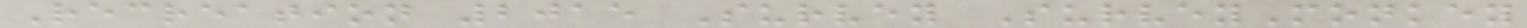Recreation 2015 Survey SurveyMonkey
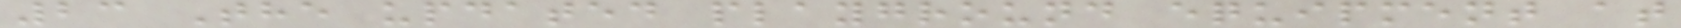23 The updated playground equipment at
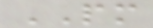PM
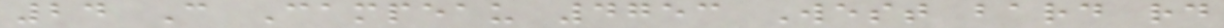24 C Campeau 4753 West bard rd
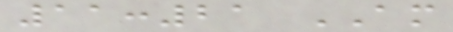11:21 AM
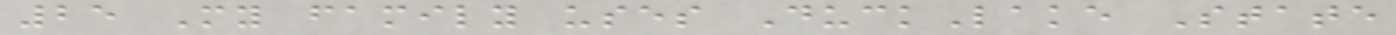25 My family uses DuckLake State
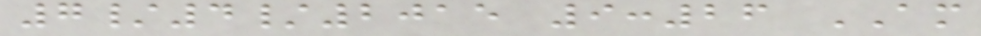7/4/2015 9:26 AM
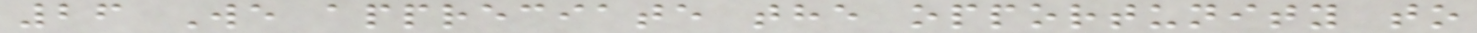26 We appreciate the opportunity to
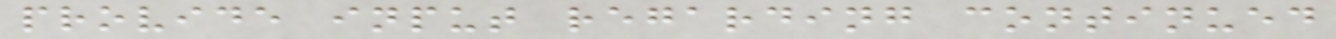provide input regarding continued
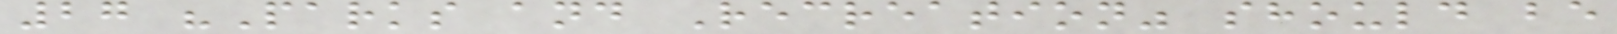27 "Parks and Recreation" should be
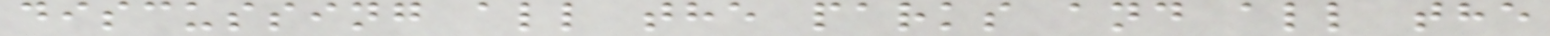discussing all the parks and all the
